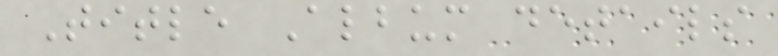Title Album details
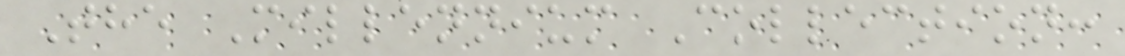The Millennium Collection:
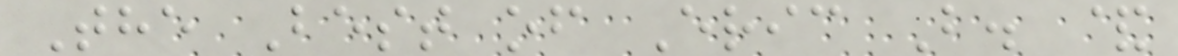The Best of Eric B. &
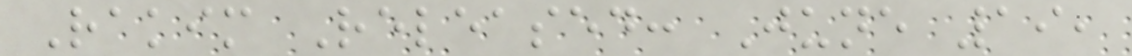Rakim Released: June 19,
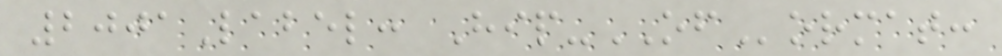2001Label: Hip-OFormat:
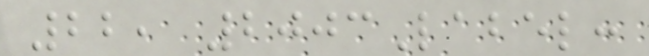22, 2003Label:
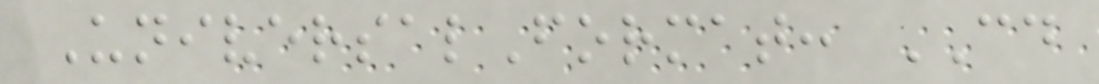UniversalFormat: CD
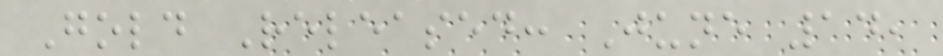Gold Released: June 14,
